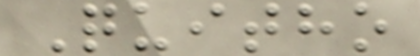Quitho
